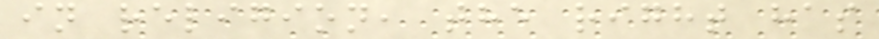in religion, the right has
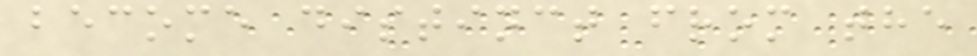become distinct from the
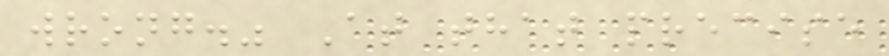wrong." At that precise
